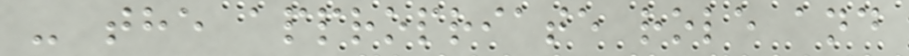- the appropriate role and
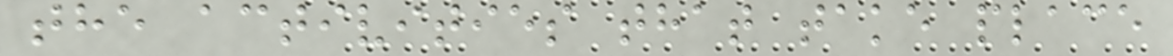the activities that take place
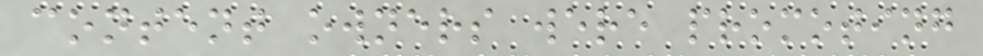content owners were promoting
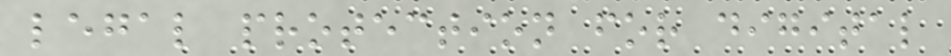legal protection for digital
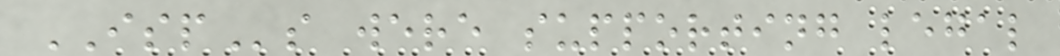ISPs were supporting legal
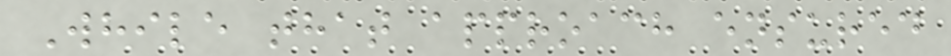While that approach ensured
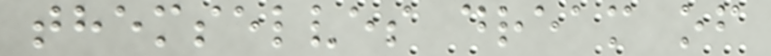themselves dream of
